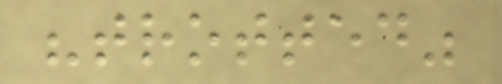"trotted"
